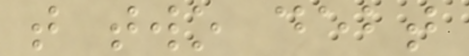that two debt
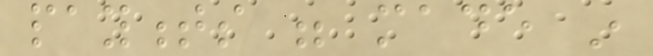payments were made in
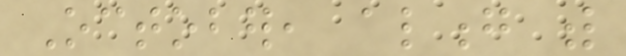October, along with
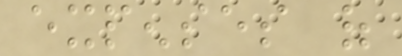expenses of
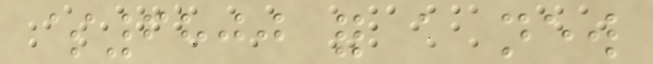$6800 for a new
